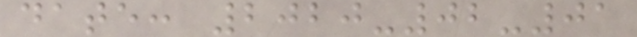date: 2020-02-01
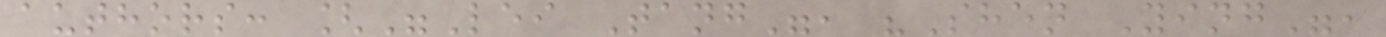authors: ["Lei Tang", "Shen Ying",
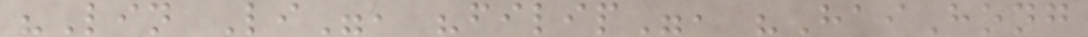"Lin Li", "filip", "HaiHong
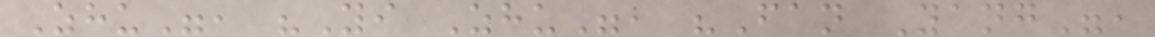Zhu", "Yi Zhu", "Fan Yang",
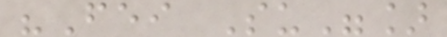"Fei Su"]
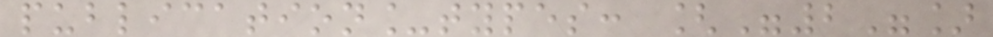publication_types: ["2"]
